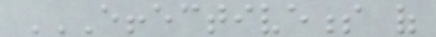EFFECTIVENESS OF
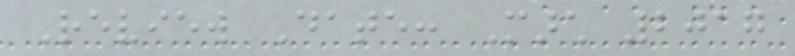Review Date: March 2017
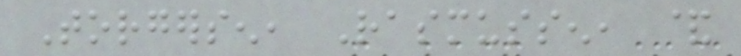Torgersen, Rasmussen, &
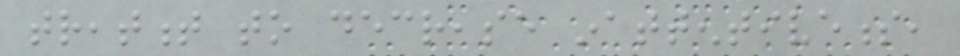treatment to decrease inattentiveness,
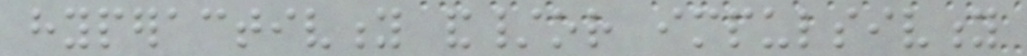hyperactivity and/or impulsivity
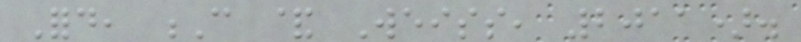Ford, C & Weiss, 2011).
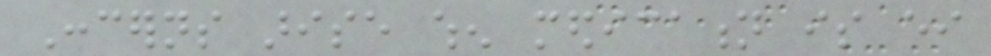Concerns arise when medication is either
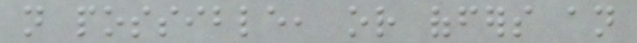not possible, or offers an
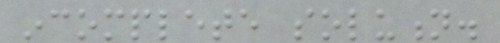incomplete solution.
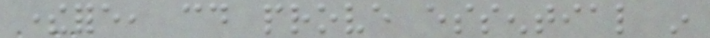therefore, could prove essential in
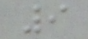9
